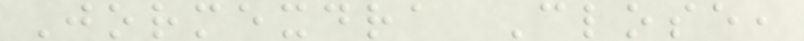Jormexdra Close,
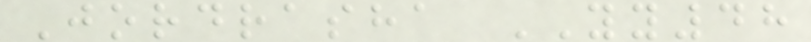Jordrasha YY48
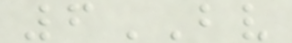6BV
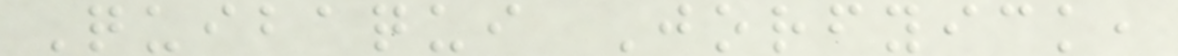Quibaqui Jorfyick,
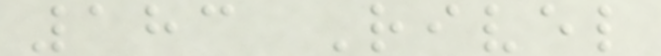183 Rivel
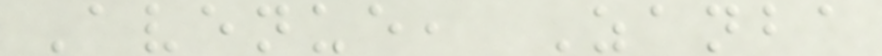Avenue, Zanba
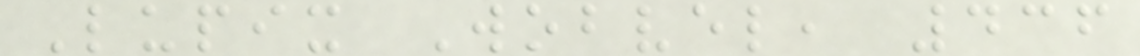Lupix Wobvel, 436
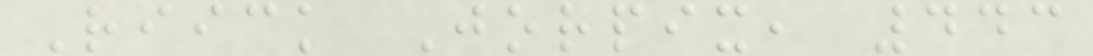Riick Jorpix, 443
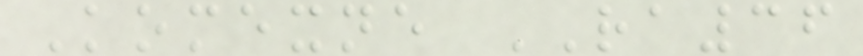Komexne RA36
